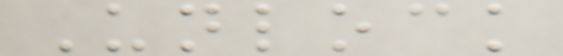Unlock
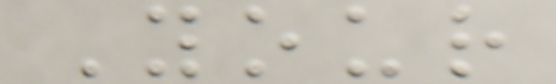Your
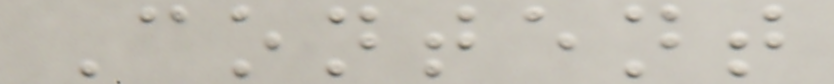Content
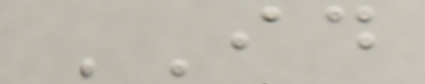ID
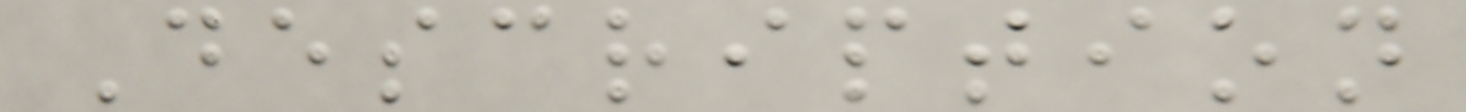Description
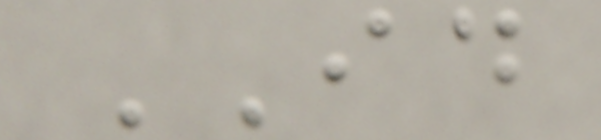ID
